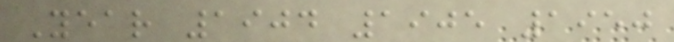Year 1904 1905 1950
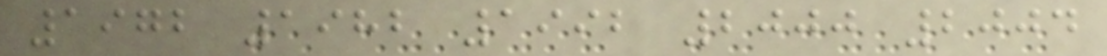1972 1982 1992 2000 2004
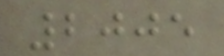2005
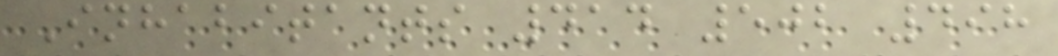Inhabitants 414 502 498
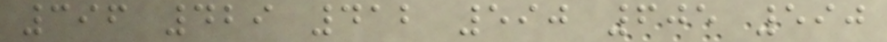396 429 412 590 605 590
